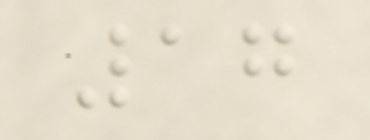17
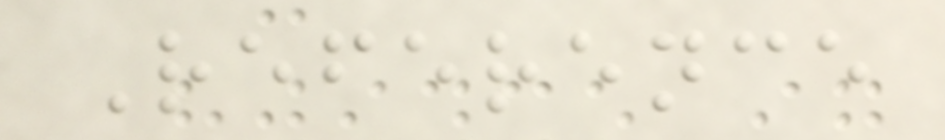Reference
